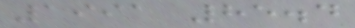1991 85.4
